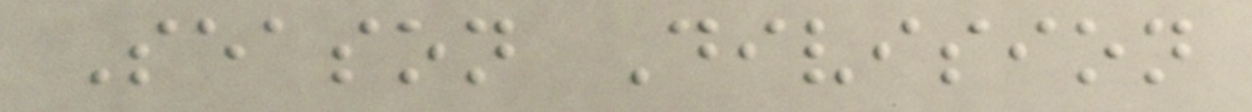Season Division
